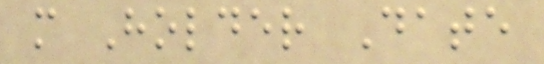m Holder Date
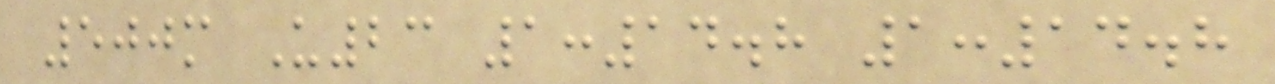500m U23 1:14.8 1:14.8
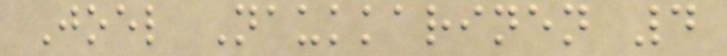Joel Naukkarinen 4
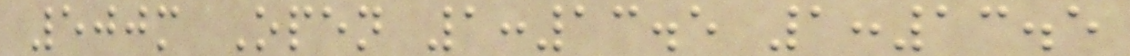500m Open 1:13.5 1:13.5
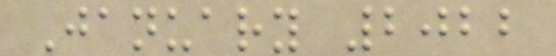January 2022
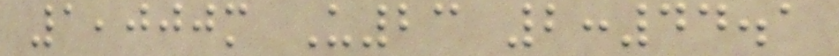1,000m U23 2:44.1
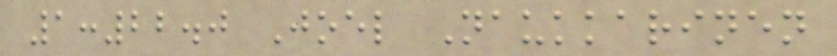1:22.0 Joel Naukkarinen
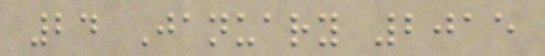24 January 2015
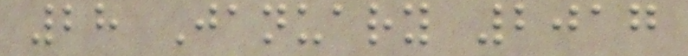28 January 2017
